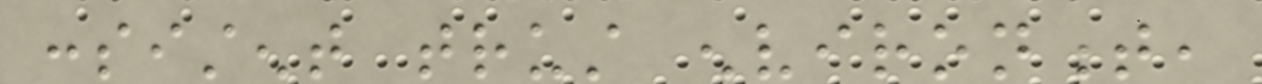consistent trust environment,
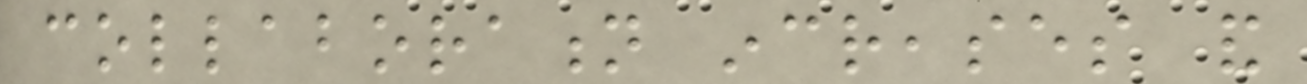collaboration increases and
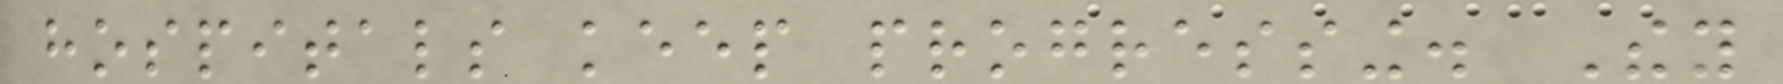hospitals keep progressing. They
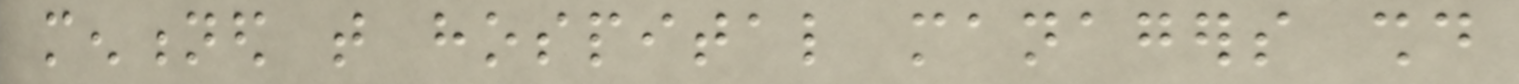mentioned that hospital managers should
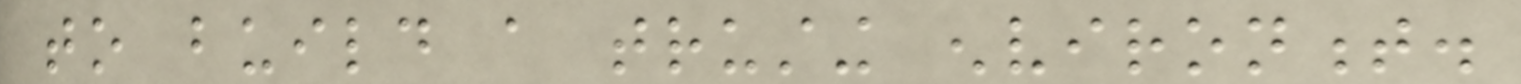to build a trusting environment.
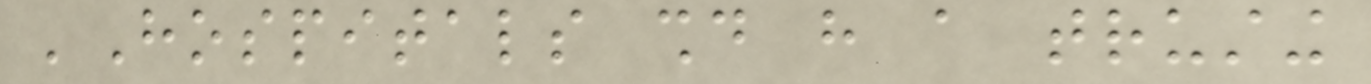'Hospitals should have a trusting
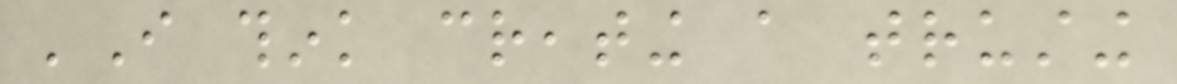'I think creating a trusting
